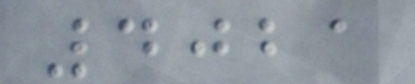4021
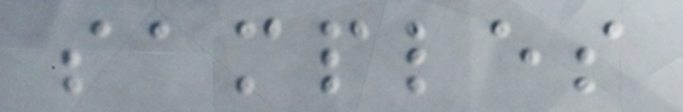samples
